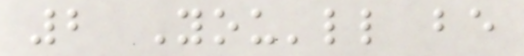2 You'll be
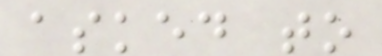asked to
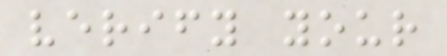verify your
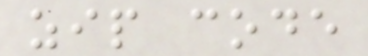zip code
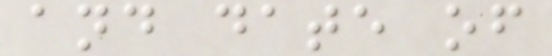and date of
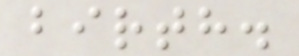birth.
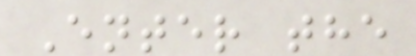Enter the
